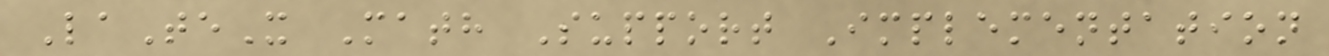LaTeX Math Support Implementation
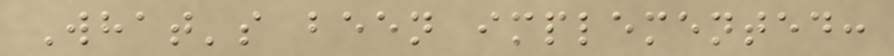What's been implemented:
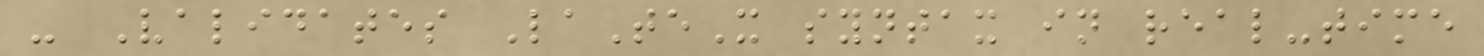- Validates LaTeX syntax in real-time
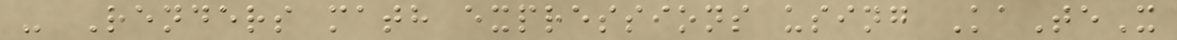- Renders math expressions using KaTeX
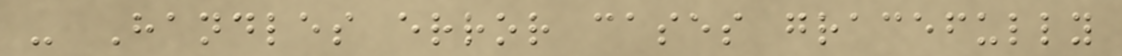- Handles error cases gracefully
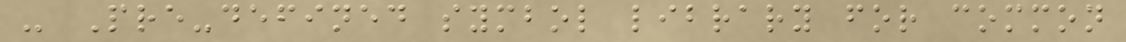- Pre-defined symbol library for common
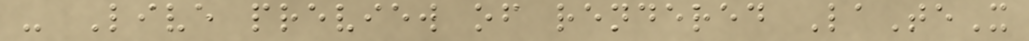- Live preview of rendered LaTeX
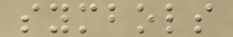symbols
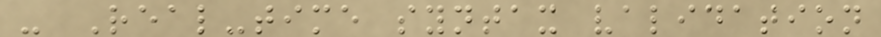- Real-time syntax validation
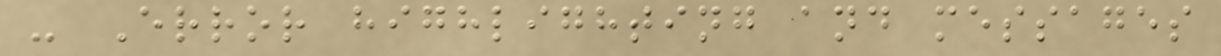- Error highlighting and messages
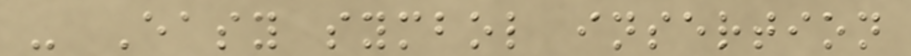- Easy symbol insertion
